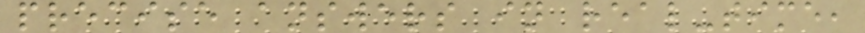precise answers in real-time,
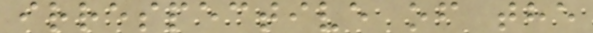irrespective of the
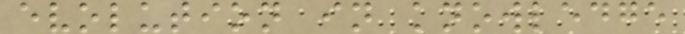evolution in knowledge
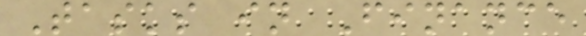Tasks in Finance
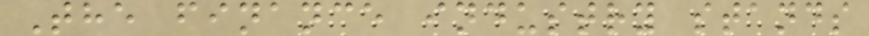The finance industry stands
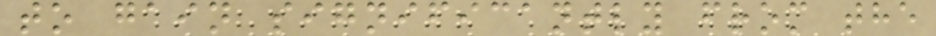to gain significantly from the
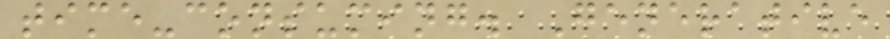time-consuming. Generative
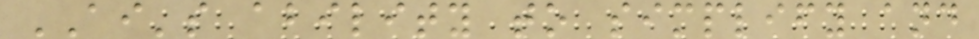AI's ability to simplify and
